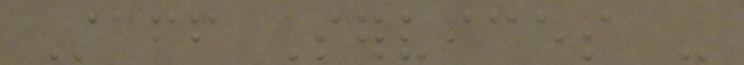Staff Services -
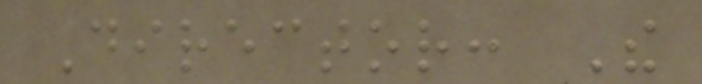Director: The
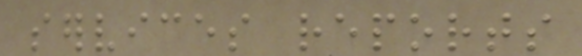services reports
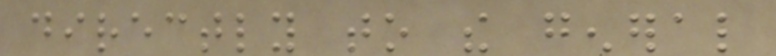directly to the general
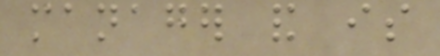manager and is
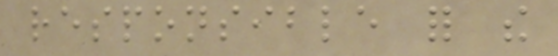responsible for the
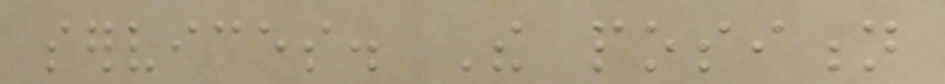services. The position
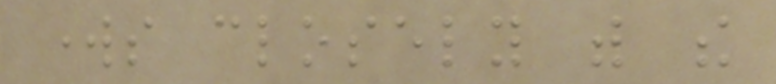works closely with the
